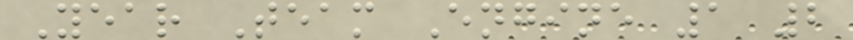Year Team Engine 1 2
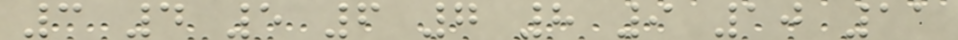3 4 5 6 7 8 9 10 11
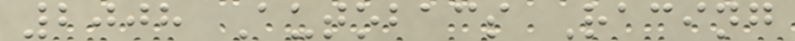2008 Autobacs Racing
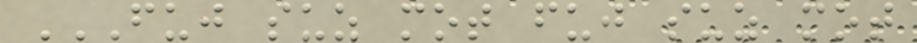FUJ SUZ MOT FUJ SUZ MOT
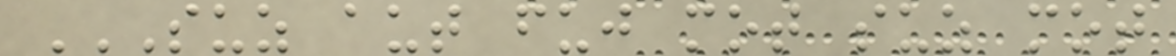SUZ AUT FUJ MOT SUZ MOT
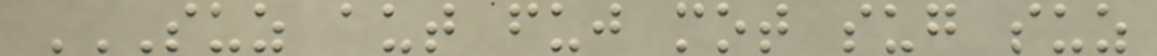SUZ AUT FUJ MOT SUG SUZ
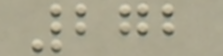272
